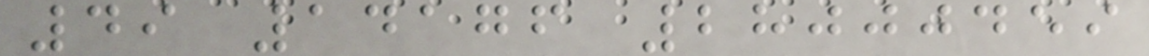49 14176 28000459
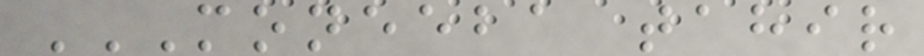MONEEBA TAHIR
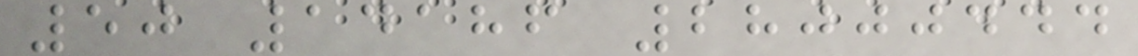50 14186 28000444
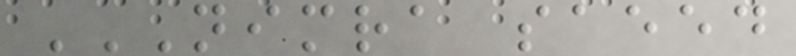NIMRA SAEED
